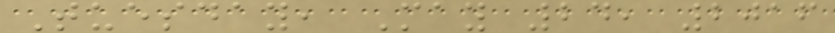Tuesday, May 24, 2016
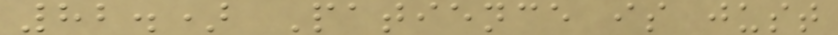82.) Patience is just
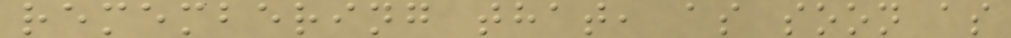remembering that, as soon as
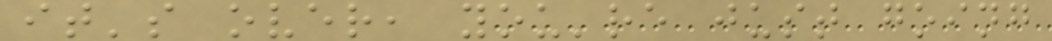it's over, you're just going
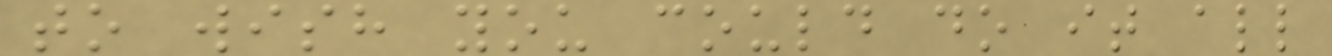to wish you could do it all
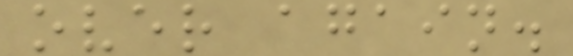over again.
